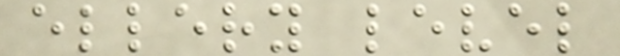ellery level
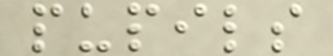pupils
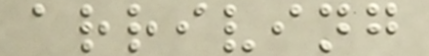arriving
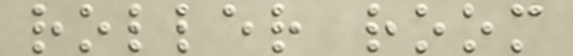roller room
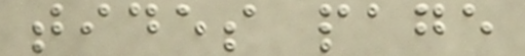tides page
